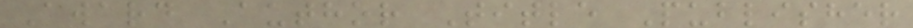Award Author Title Publisher
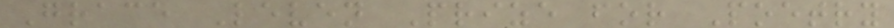Grace Leven Prize for Poetry
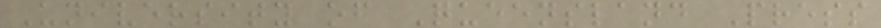University of Queensland Press
